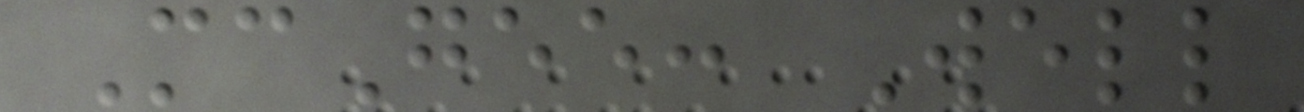McGee: Well
